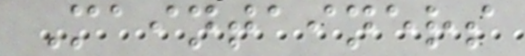Maintainers
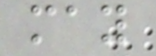may
